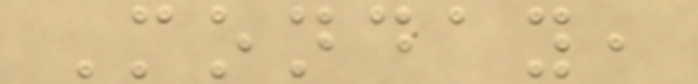Monday,
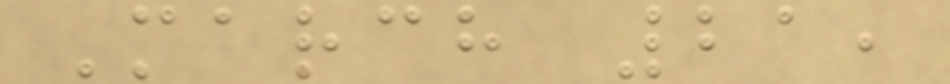March 21,
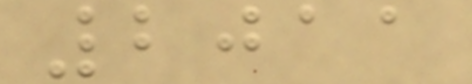2011
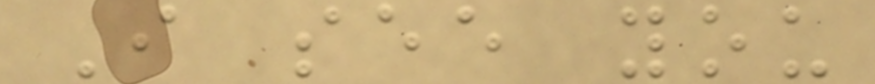I see you
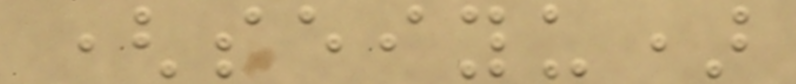(seiyu)
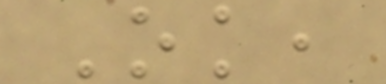Ok,
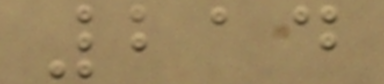214
